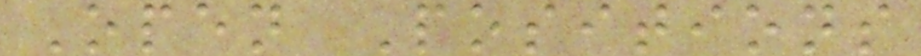Open Positions
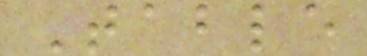Table
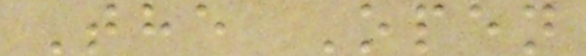The Open
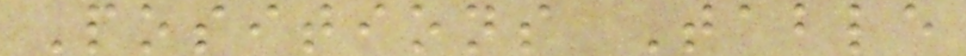Positions Table
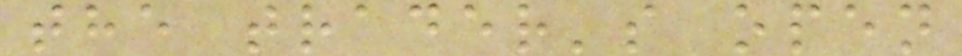the trader's open
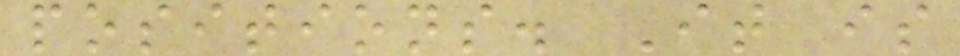positions. It is
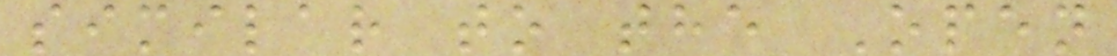similar to the Open
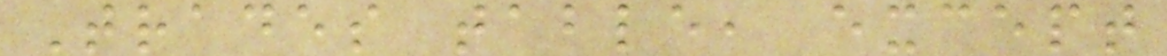Trades table, except
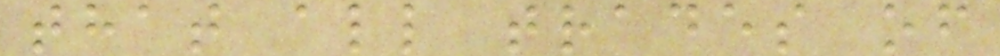that all trades of
